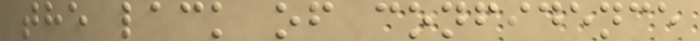the lack of confidence
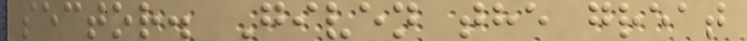sector. Given the great
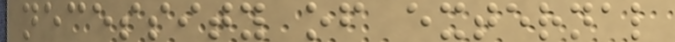necessity of external
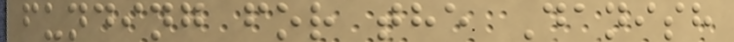funding for the Danish
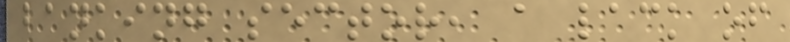banking sector, a lack of
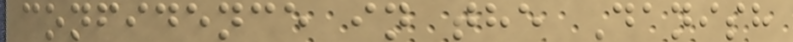confidence in the Danish
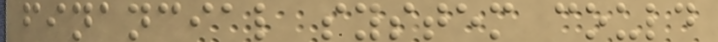financial system could
